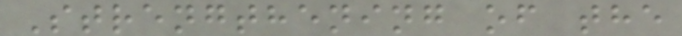Strengthening of the
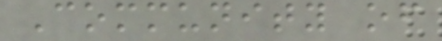Community of
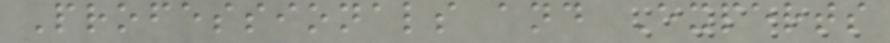Professionals and Experts
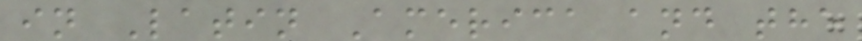in Latin America and the
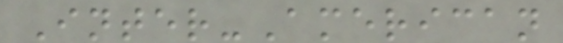Inter-American
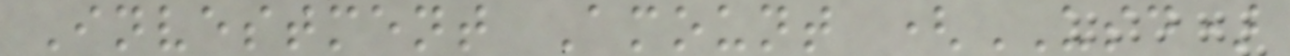Investment Amount (USD)
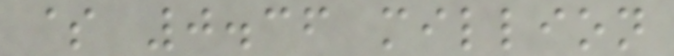$ 0.36 million
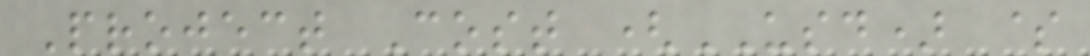Project Cost (USD) $
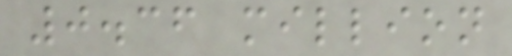0.36 million
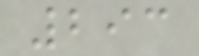293
